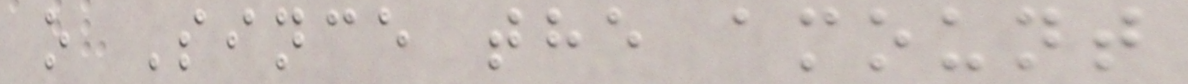o Since the amount
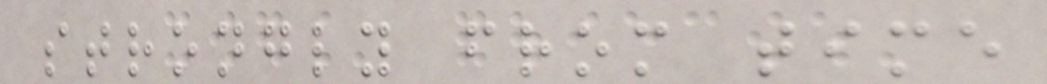strongly from time
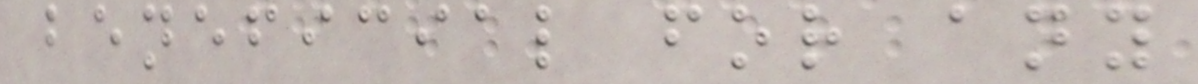beneficial for any
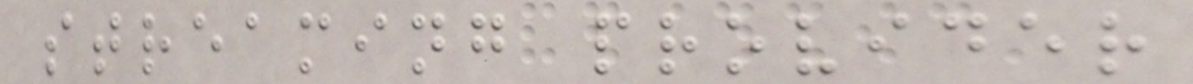streaming provider
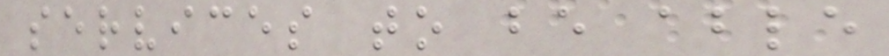services to be able
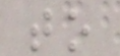to
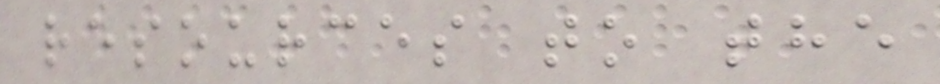resources to the
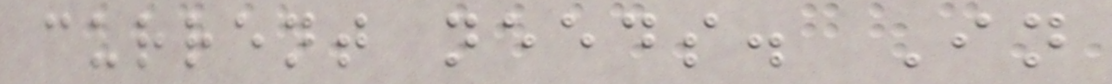current needs. In
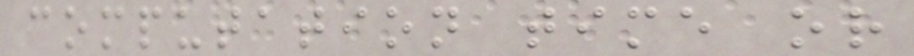computation time or
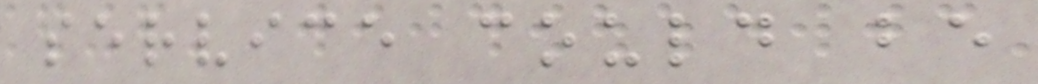service could be
